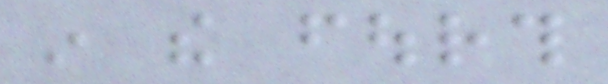in the fourth
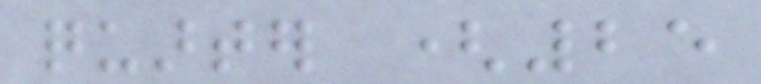quarter (25
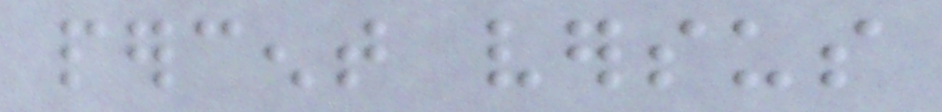percent versus
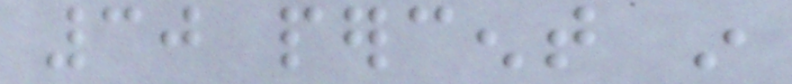30 percent in
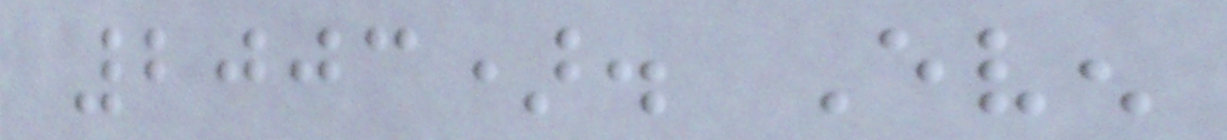2003). Even
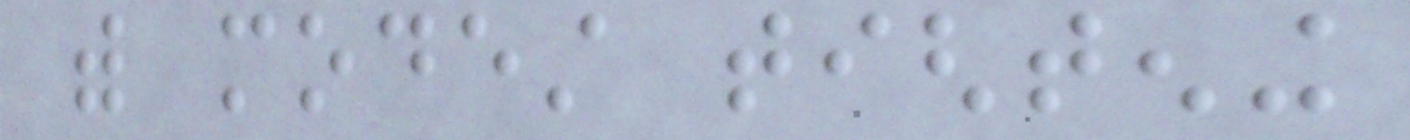with modest tightening
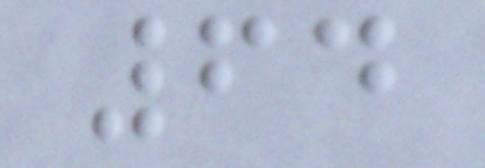64
